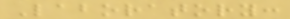Laboratory:
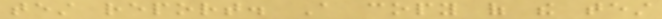test report. A copy of the test
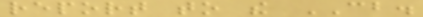report to the CB.
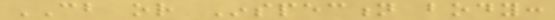CB or Inspection body:
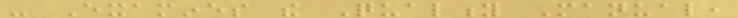- Examines the Quality Manual,
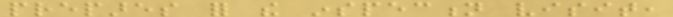prepares for the inspection visit,
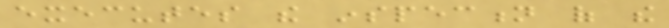executes the inspection of the
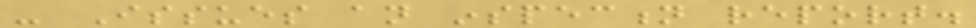- Issues an inspection report.
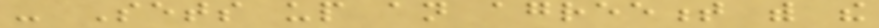- Sets up an agreement with the
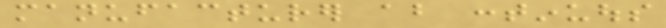manufacturer about continuous
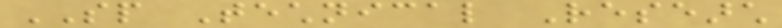SP Technical Research
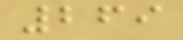269
